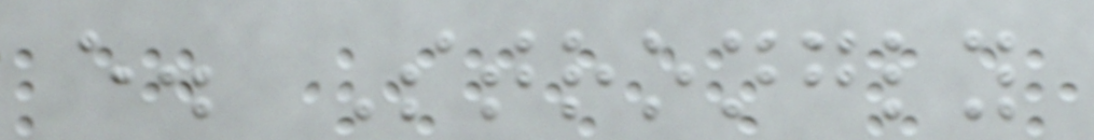e. Strongly
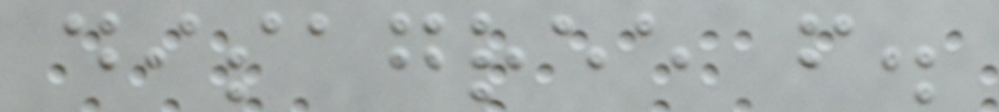disagree f.
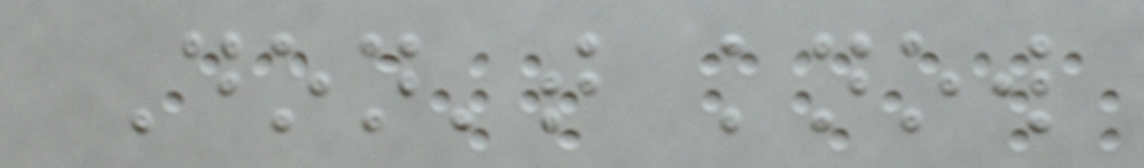Don't know
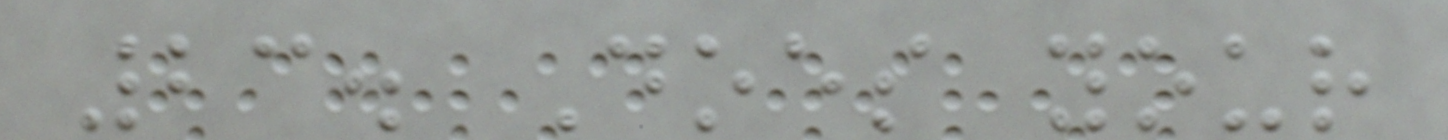23. Does your
